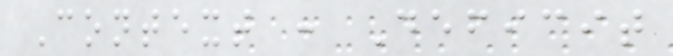Context : Deficit
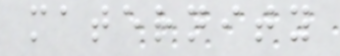maternity
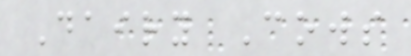Dairy Cows
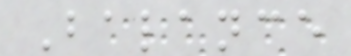Balance
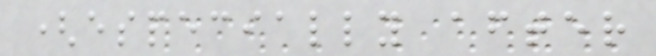(especially after
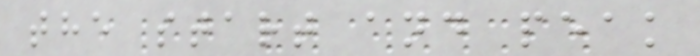the start and peak
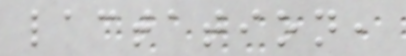lactation,
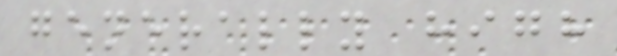generally high
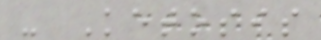- Ketosis
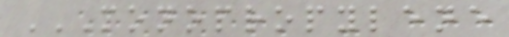MONOPROPYLENE
